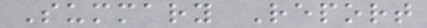Summary Report
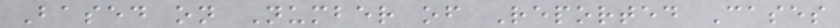Based on Number of Reported Cases
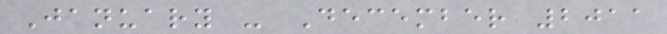January - December 2011
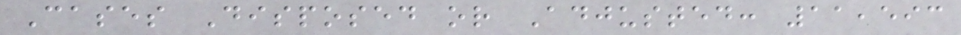Cases Disposed or Adjusted: 11,593
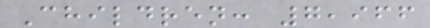Children: 7,966
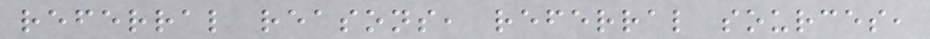referral reasons, referral sources,
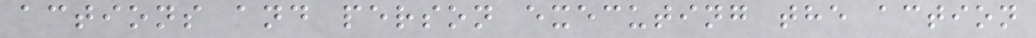actions and person executing the action
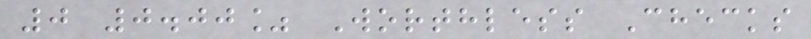0 0.00% Worthless Checks
